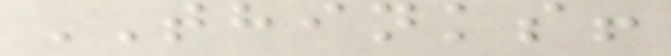THINKS!
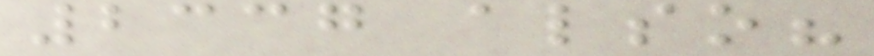2337 also?
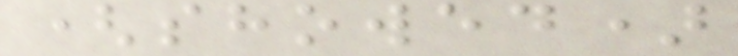(showed)
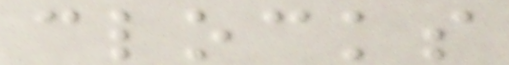clocks
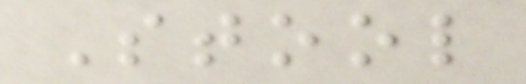Stool
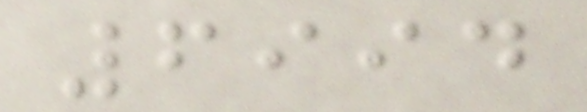6994
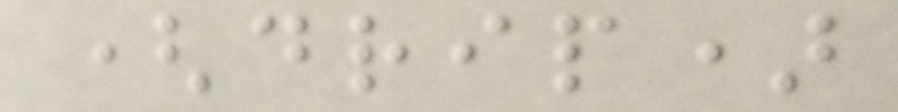(drip)
